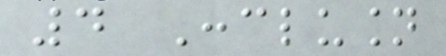4 Conclusion
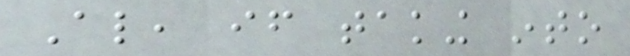Also, if taking into
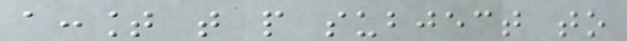account that people subject to
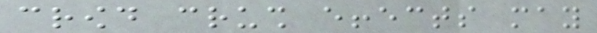crowd crush effects may
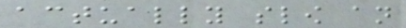actually slow an
